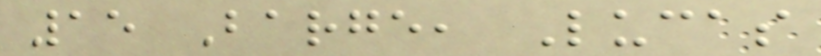15 Barge, Lucas
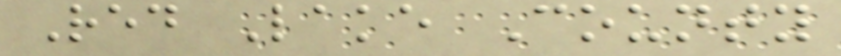Red Lake County
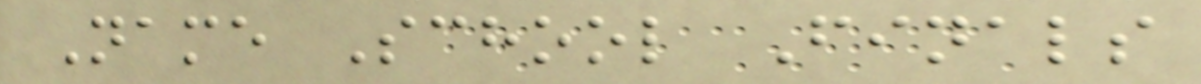Name School Finals
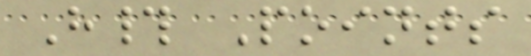H# Points
